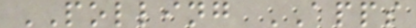POLLING APPS
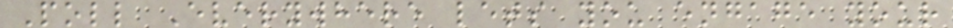Poll Everywhere lets you engage your
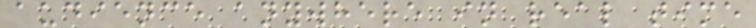audience anywhere in real time
